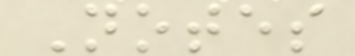Notes
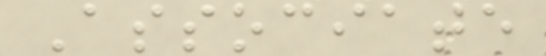Associate
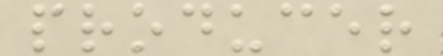producer
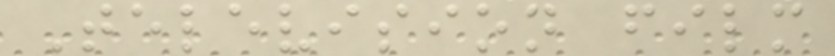Television film
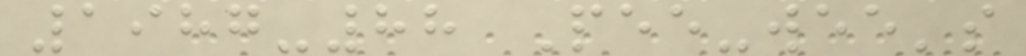1987-88 Pee-wee's
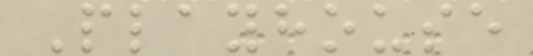Playhouse
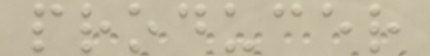producer
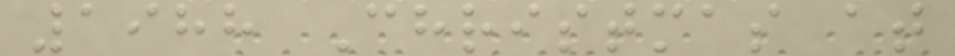1988 Christmas at
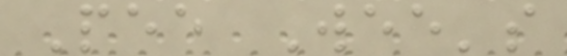Pee Wee's
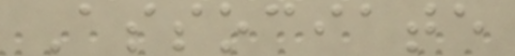Associate
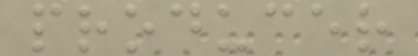producer
